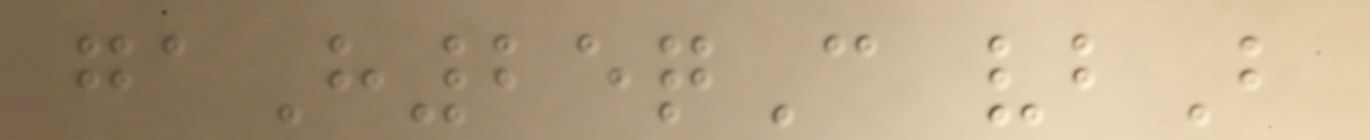gaH25qC vbB
